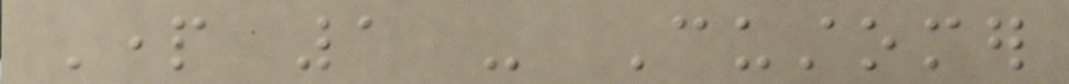Part 1 - Customer
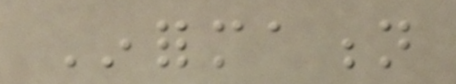Information
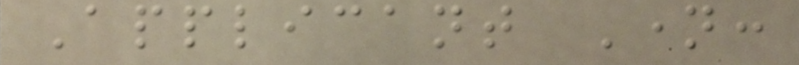Applicant Name:
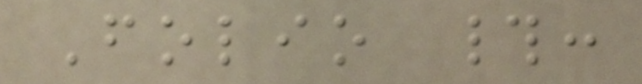Folio #:
